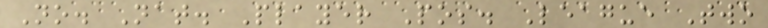No. Nat. Player Pos. League Two
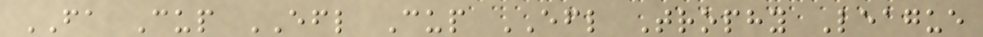FA Cup EFL Cup EFL Trophy League
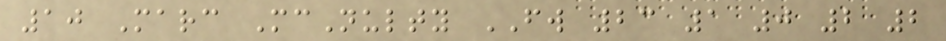10 Marc McNulty FW 23 1 0 2 2
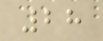28
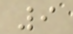9
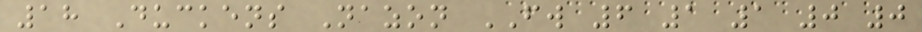18 Duckens Nazon FW 6 1 1 0 0
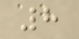8
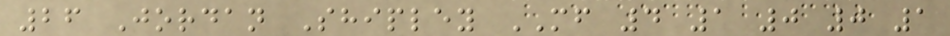26 Jordan Shipley MF 4 1 0 0 1
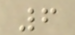6
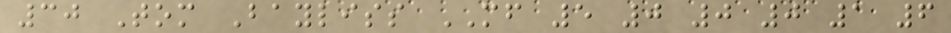30 Tom Bayliss MF 5 0 0 0 1 6
